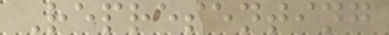Representing
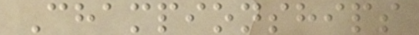Championships
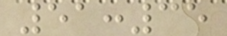51:35
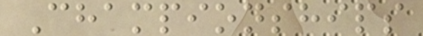Championships
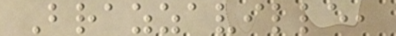Brazzaville,
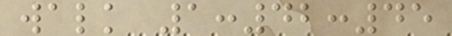walk 1:42:45
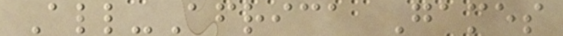All-Africa Games
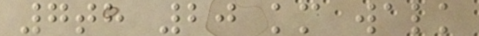7th 20 km walk
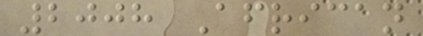2008 African
